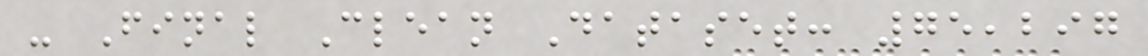- Final Clean Dataset: 75,297
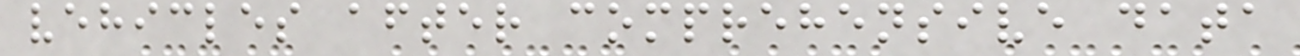vehicles after comprehensive data
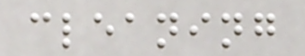cleaning
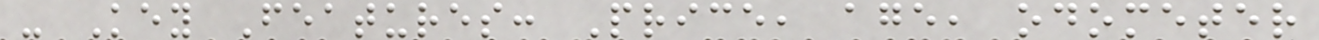- Key Features: Price, age, odometer
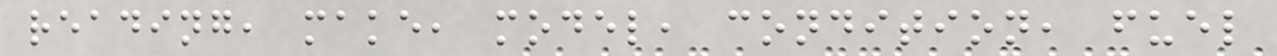reading, make, model, condition, fuel
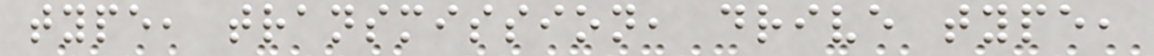type, transmission, drive type,
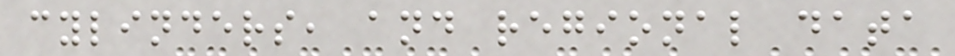cylinders, and regional data
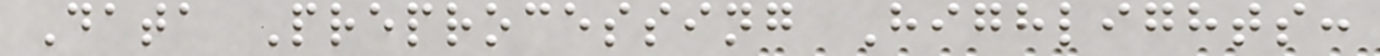Data Preprocessing Highlights:
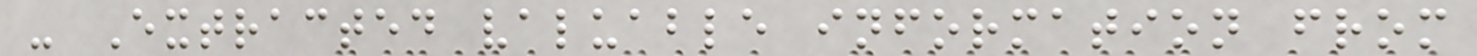- Extracted valuable information from
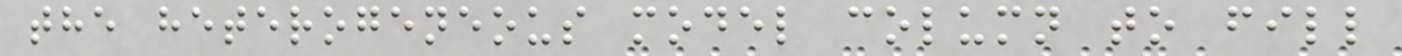the heterogeneous model column to fill
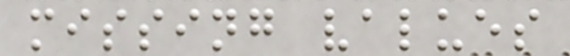missing values
